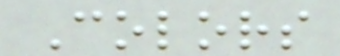Colors
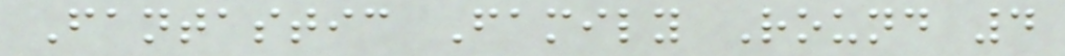Fantastic Family Round 4
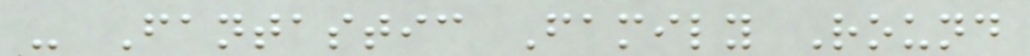- Fantastic Family Round
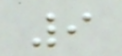9
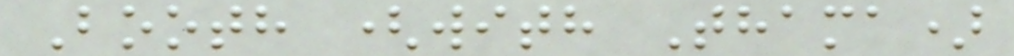Booth (with Thama)
